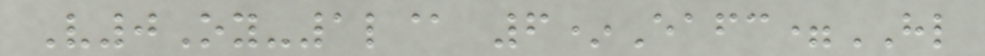V0Oy-1l@ 6*Eafc=HL
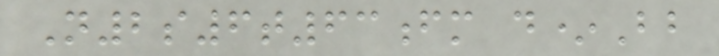N2s6t63fm d*Bb
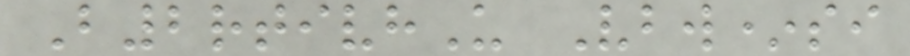B2rtivhU Vbw*si
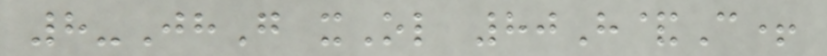8-JhG xOl 80H&C+
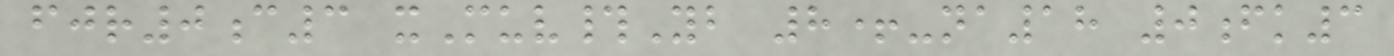fjr0c3 xMuv#Yb 8+-na18 0fk3
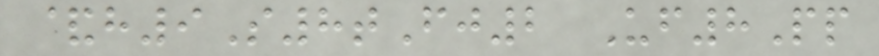&h9S8tFj2 Uf8Pp
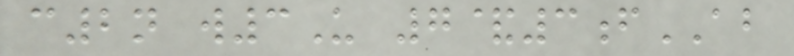c2n w3U 7&3fAB
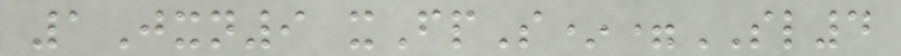1Jxn9 xFpS*=SL4
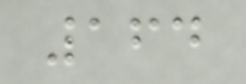164
